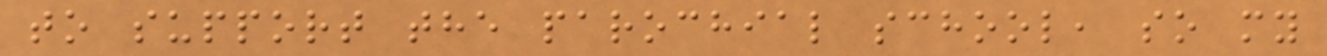to support the parochial school, so my
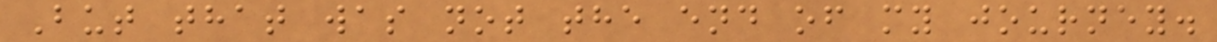But that was not the end of my journey.
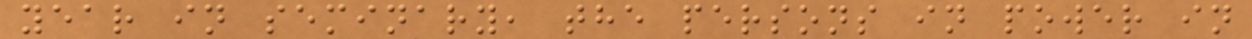year in seminary, the persons in power in
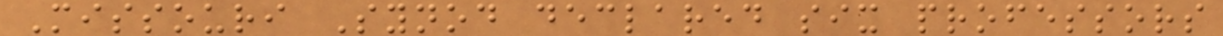Missouri Synod declared six professors
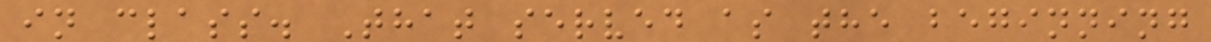in class. That served as the beginning
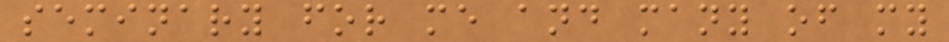seminary for me and many of my
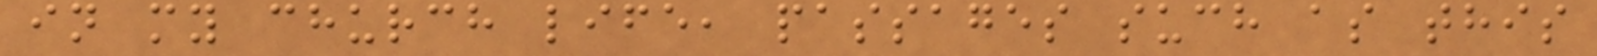in my church life, passages such as this
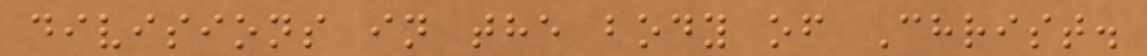divisions in the body of Christ.
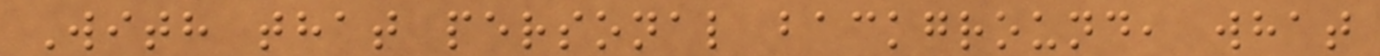With that personal background, what
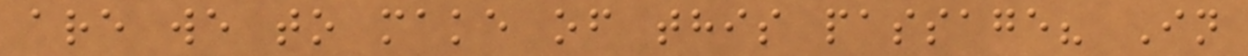are we to make of this passage? In
